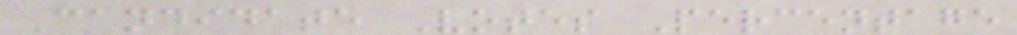Candidate Votes Percentage
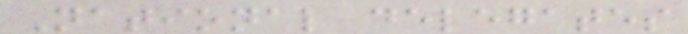National delegates
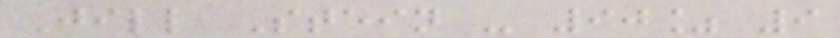Jill Stein - 90% 9
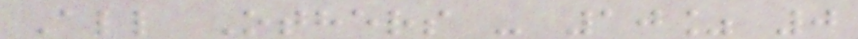All Others - 10% 0
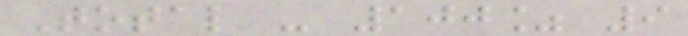Total - 100% 9
